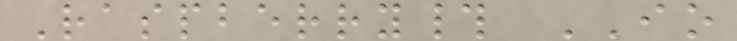Raspberry# IO
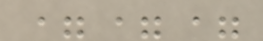===
